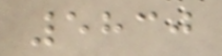5830
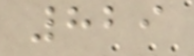829
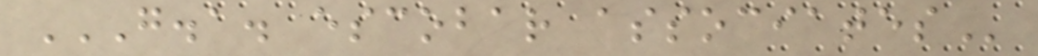G.A. ESCOBAR ASSOCIATES
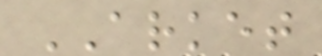ARKET
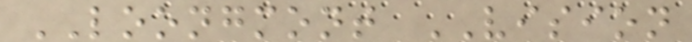LOONGMONT VISION
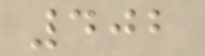402
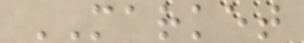MARKET
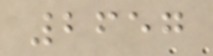2657
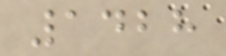1428
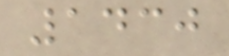1430
